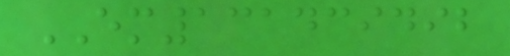EM131439492
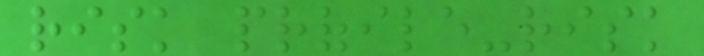risk profile-risk
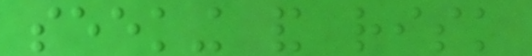seeking and risk
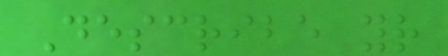Describe your
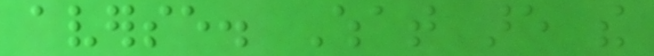averse. What are the
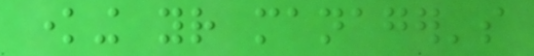knowing your manager's
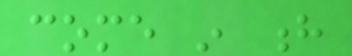come in h
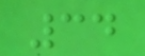34
